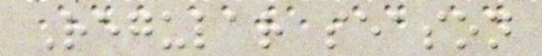Regular season
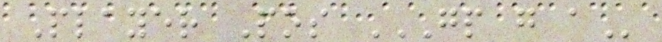Player Pos GP G A
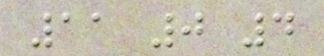11 0 4
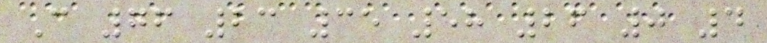C 76 23 35 58 26 0 4
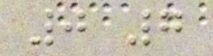0 7
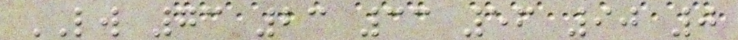LW 73 23 33 56 90 0
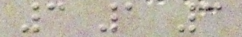3 1 3
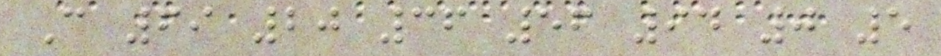C 69 20 36 56 94 0 5
